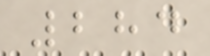284
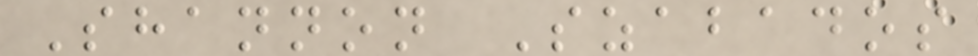Shannon Szabados
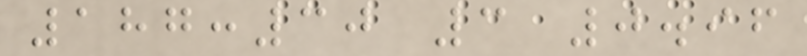187:30 3 0.96
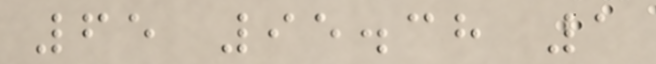65 95.38 1
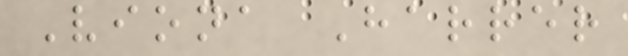Viona Harrer
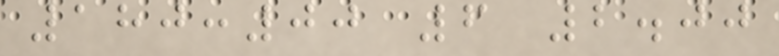180:00 6 2.00
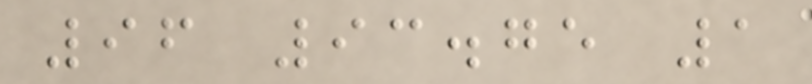96 93.75 1
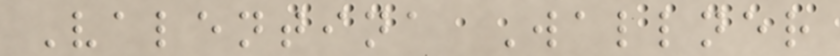Valentina Wallner
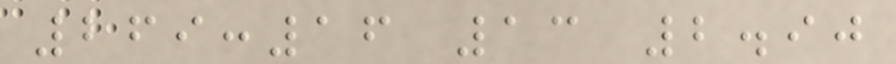269:16 13 2.90
